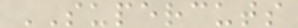SUPERCUTS
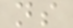ns
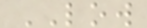LOW
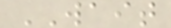WAIT
